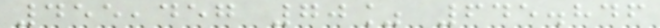455,457 70% 645.846
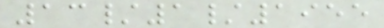13/1/1955
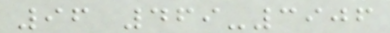96 469-3906
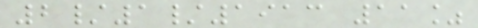2/1/1913 11%
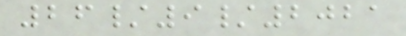26/9/2021
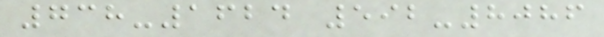738-1624 592-8086
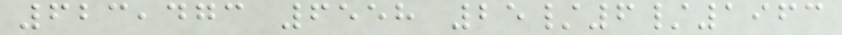623,473 6558 25/6/1963
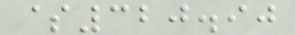$320.90
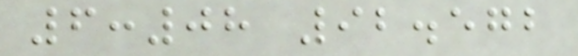6:08 92.572
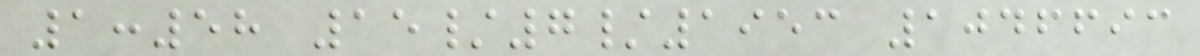1:58 15/7/1953 1046693
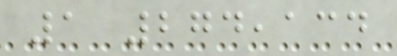1 274,134
